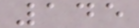145
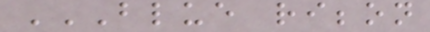BLUE RIBBON
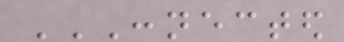CONNECTED
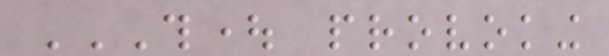THOUGHT PROVOKING
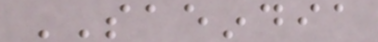SAEINDIA
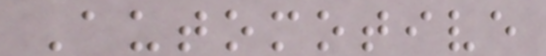Automotive
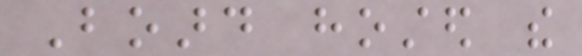Board hosted the
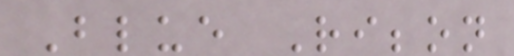Blue Ribbon
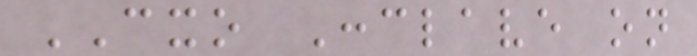CXO Conclave on
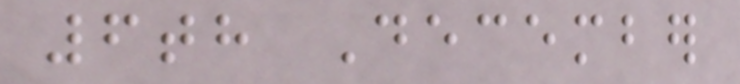6th December
